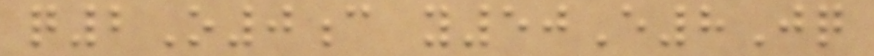q2O0c y50E8Jq
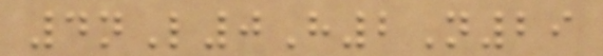4nL0H2N29
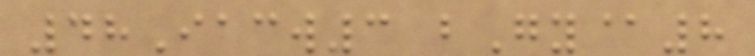48Iacw3 bGy@8
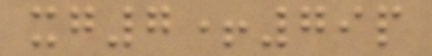xg7+79p
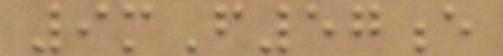9mF57e
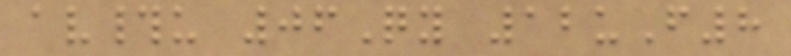av#u 06Qy 12uF8
